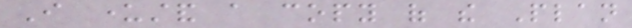I understand a copy of the Plan
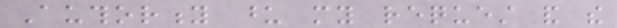Authority upon my request and the
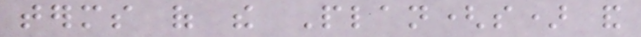terms of the Plan(s) and
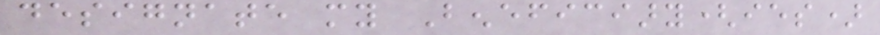designate my Beneficiary(ies)
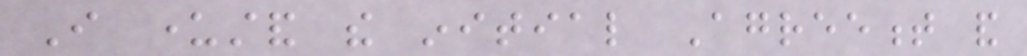I understand the initial Agreement and
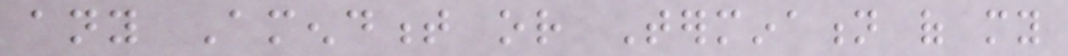any Amendment or Termination of my
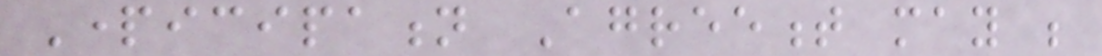Participation Agreement may be
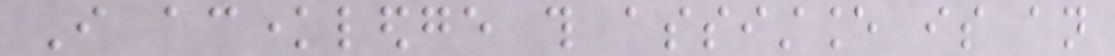I acknowledge this assistance is an
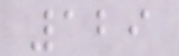129
